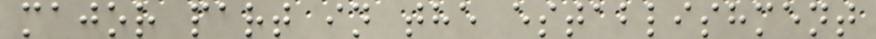major part in the establishment
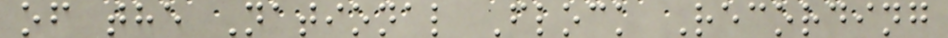of the National Flock Recording
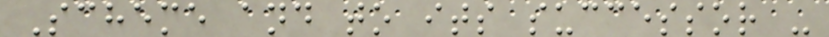Scheme and to its successor -
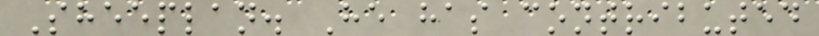Sheeplan. He has contributed
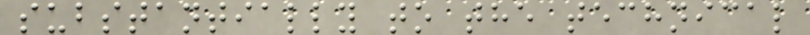substantially to the technical
